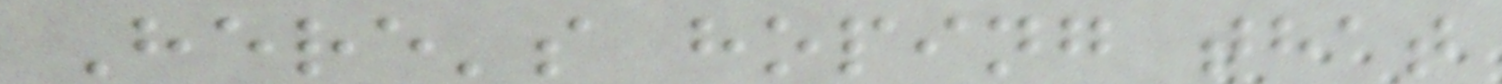Here's hoping that
